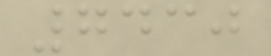7430
